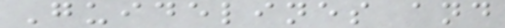Guidelines and
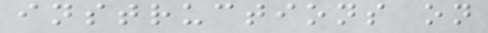instructions on
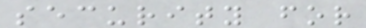security for
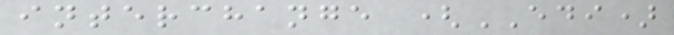interchange (EDI)
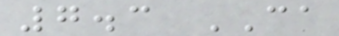7.3 CA
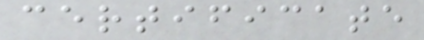certificate
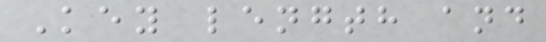Key length and
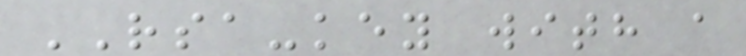RSA-key with a
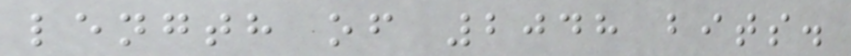length of 2048 bits.
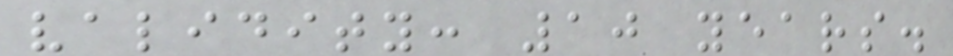validity: 10 years.
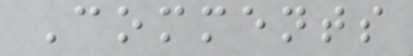Comments
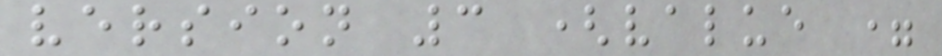version 3 (value =
